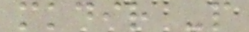mkdir -p
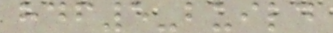hdf5-build
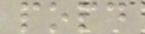popd
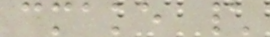cmake \
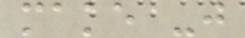make -j
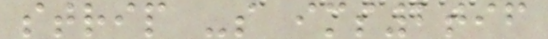strip -s ims2tif
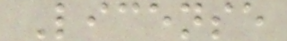License
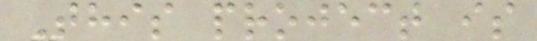This project is
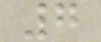7
